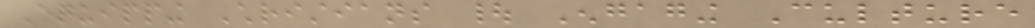Equipping Christians | Engaging Culture
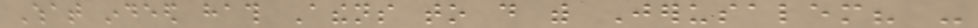What indeed hath Athens to do with Jerusalem? -
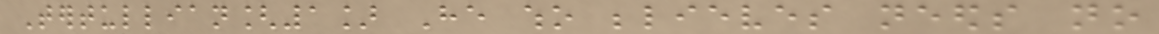Tertullian[1] He who believes needs no
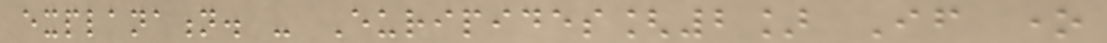explanation. - Euripides[2] If one
